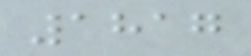1817
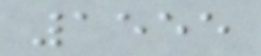1555
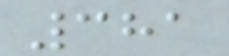381
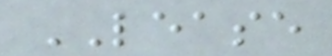LEASE
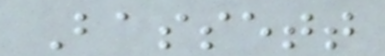Bassett
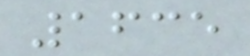1635
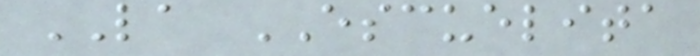LA ESCUELITA
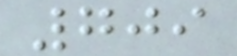709
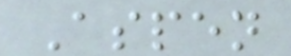Aspen
